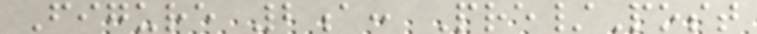Figure 2a: Pre/Post
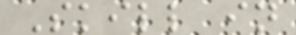Skill in
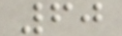60
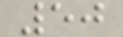50
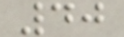40
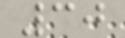30
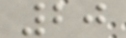20
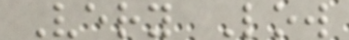Very Low
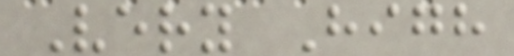Very High
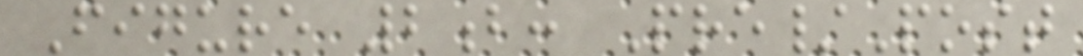Figure 2b: Pre/Post
